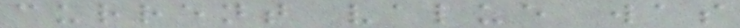current value was
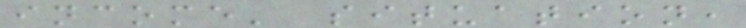income' situation,
